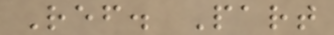Ref. Part
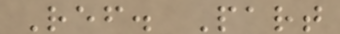Ref. Part
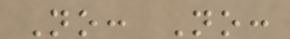No: No:
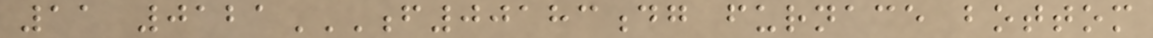11 0121F00183DG FURNACE BOTTOM
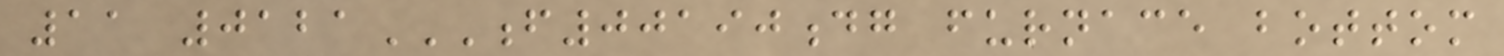11 0121F00190DG FURNACE BOTTOM
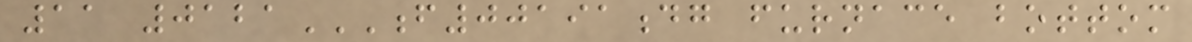11 0121F00191DG FURNACE BOTTOM
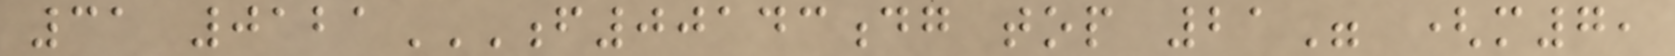31 0121F00143DG TOP 21" (M7,
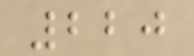220
